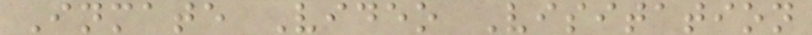Inmate Video Visitation
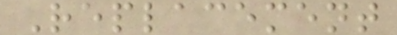Replacement
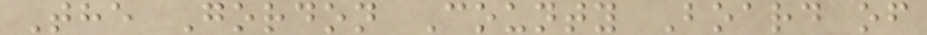The Gordon County Board of
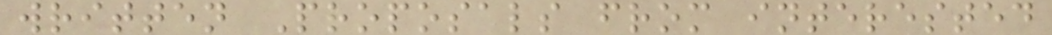written Proposals from interested
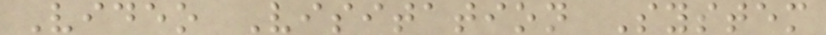Video Visitation System
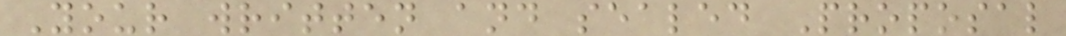Your written and sealed Proposal
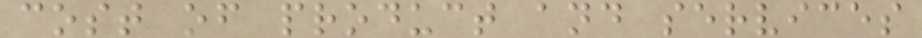cost of product and services
